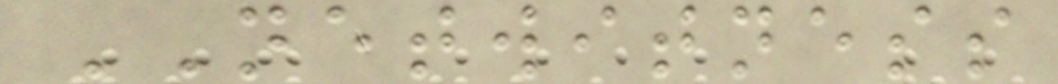NETWITNESS
